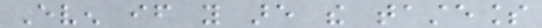Even if you are the tasteless
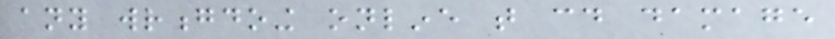any wrongdoing online that could damage
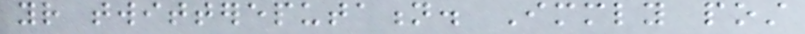your twittereputation. Immediately post
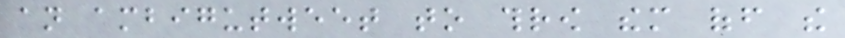an ambigutweet to throw them off the
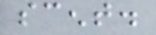scent.
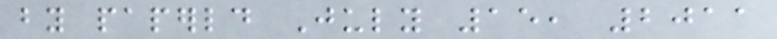by paperld July 15, 2011
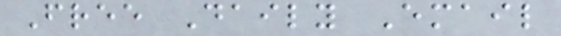Free Daily Email
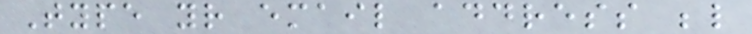Type your email address below
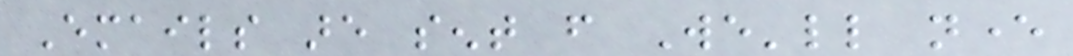Emails are sent from We'll never
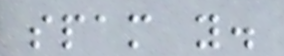spam you.
